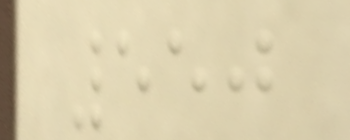550
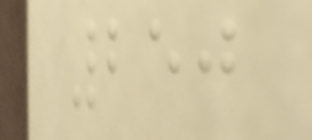250
